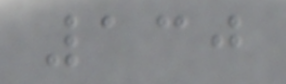130
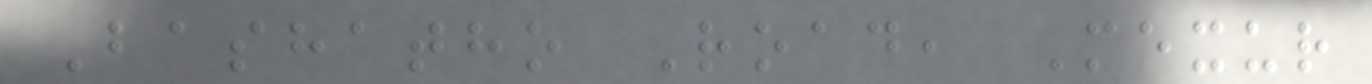Bashatho Road, Mexur
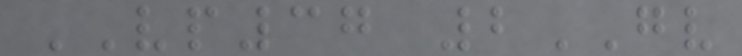VP37 2GV
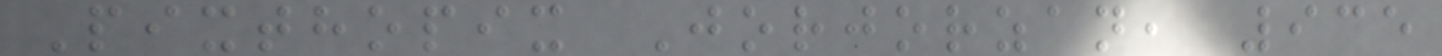Pixthopix Jorjorzan, 935
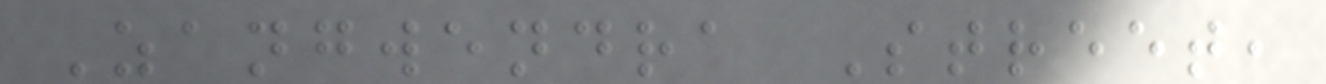Zangwendra Street,
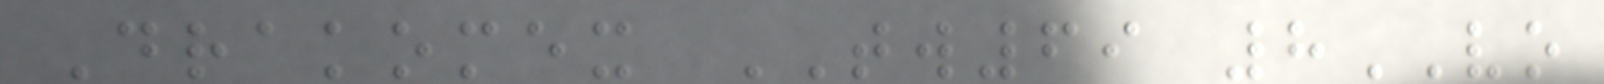Drakomex TW69 8VO
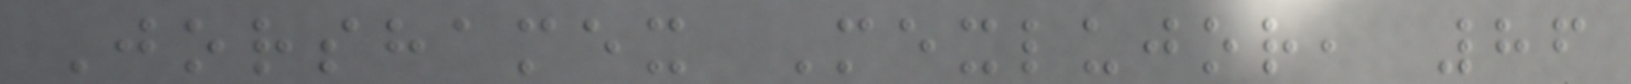Jorshamex Mexlujor, 86
